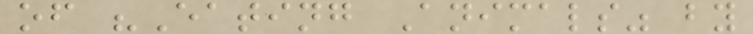of "Eating Animals" by
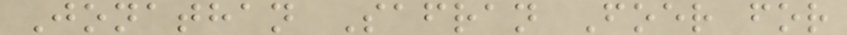Jonathan Safran Foer for
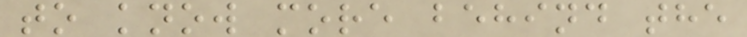to know more behind the
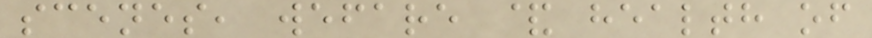scenes, wefare & health of
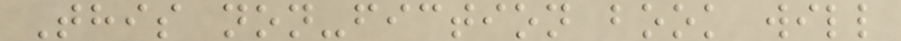This non-fiction book will
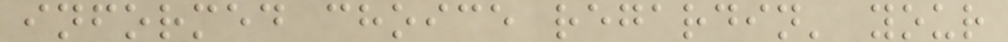informed choice regardin' your
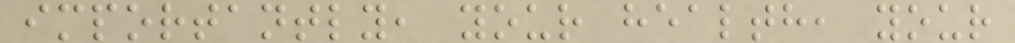importantly, your health, your
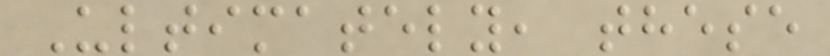Ultimately, these
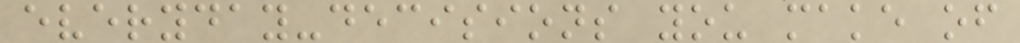everyday-decisions you make of
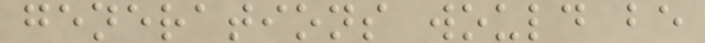generations would be
